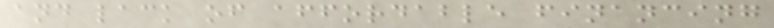and lack of affordable financing
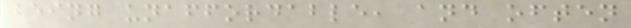being unaffordable, and often
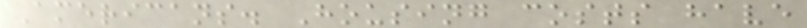Americans. Housing costs have
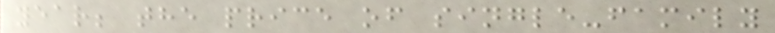year; the price of single-family
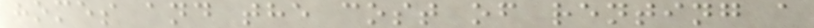homes and the cost of renting a
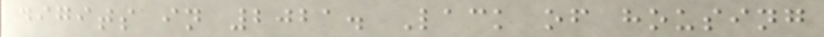digits in 2021. Lack of housing
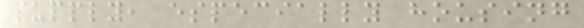supply, especially housing
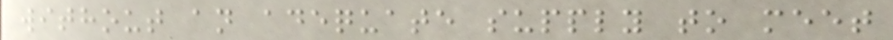without an adequate supply to meet
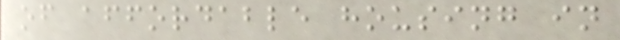of affordable housing in
